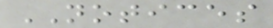NOTICES
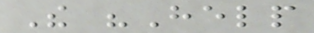The "Help
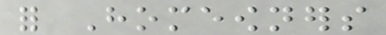for Homeowners
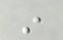in
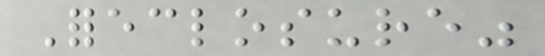Foreclosure"
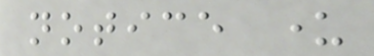notice under
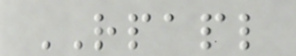RPAPL
